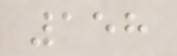158
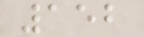152
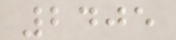2405
